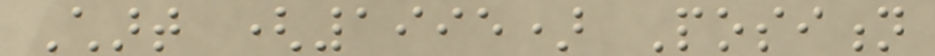Chart (1995) Position
